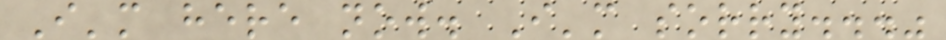I'm here now. I'm sorry..."
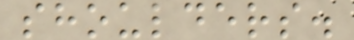shoulders.
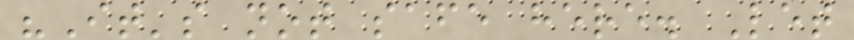"It's not safe here. Let
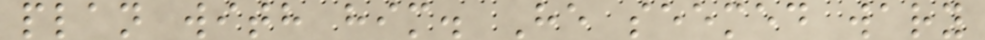plan with him. He seemed wary
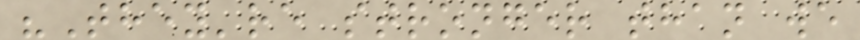"They're stronger than we
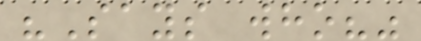"Says who?"
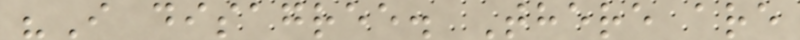"I disagree. There are
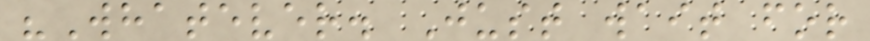"Whatever. Just wait for
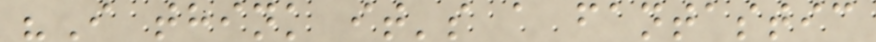"I think it's a fantastic
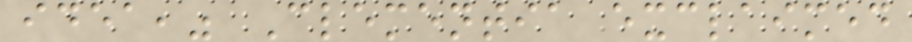idea," Clementia exclaimed
